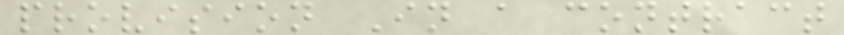provision In a contract
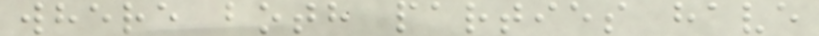where both parties have
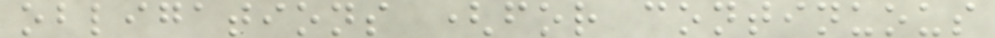obligations (for continuous
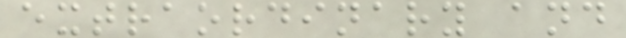extraordinary and
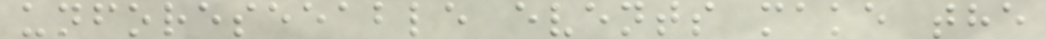unforeseeable events make the
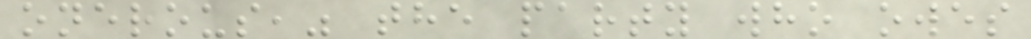onerous," the party who owes
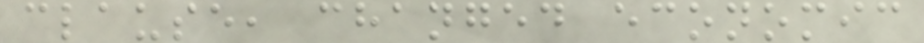clause, changed economic
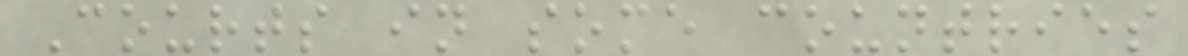Courts in some countries
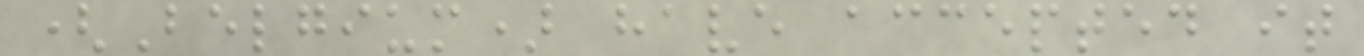(Belgium) have accepted it
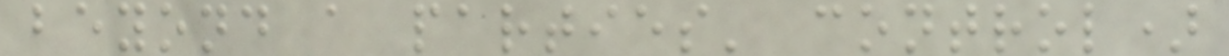beyond a parties' control)
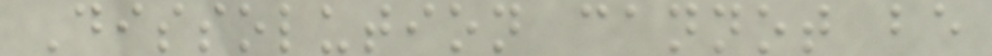Dissolution cannot be
